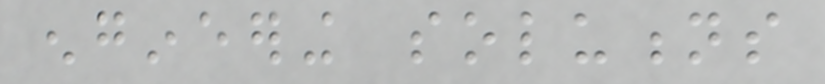engineering solutions
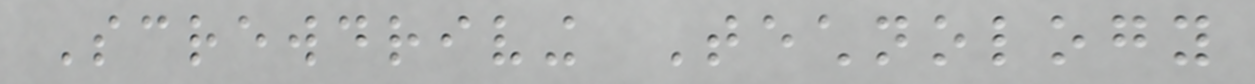Screwdriving Technology
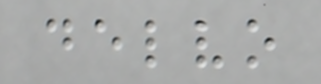delvo
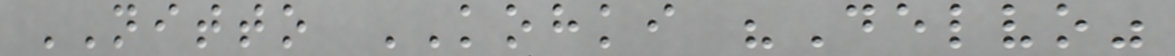NITTO KOHKI "Delvo"
